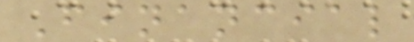Financial
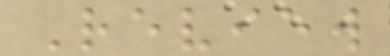Review
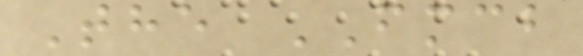The FMCB
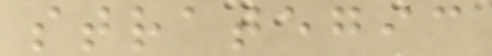strategic
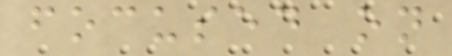focused on
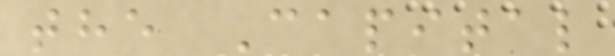the Capital
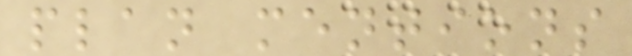plan mentions
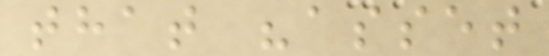that "asset
